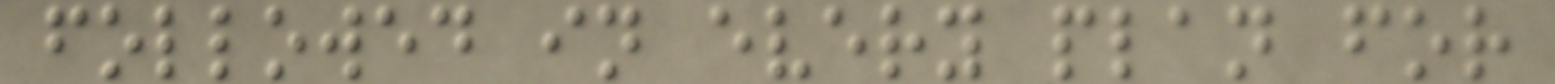followed in every plan for
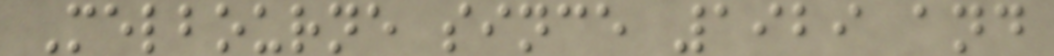Melbourne since 1929 and
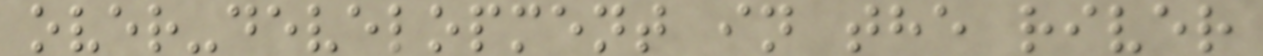over-development in the river
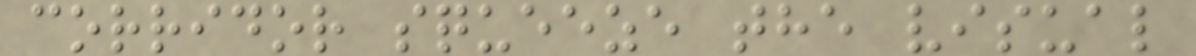corridor squeeze the visual
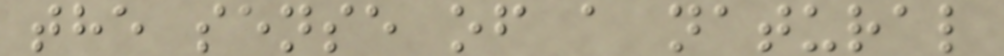the sense of a natural
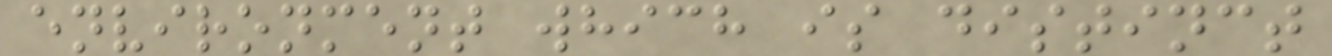environment which is distinct
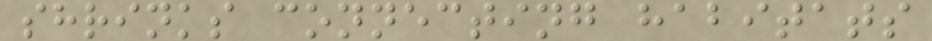shrinks connecting habitats
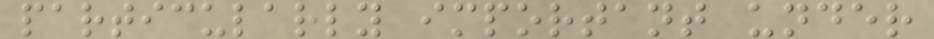particularly important under
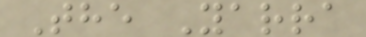The Yarra
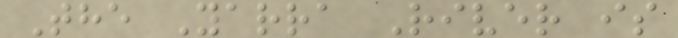The Yarra River is
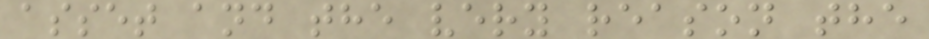asset and the very reason the
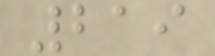219
